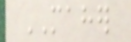MAHER
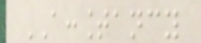ACCOUNTANCY
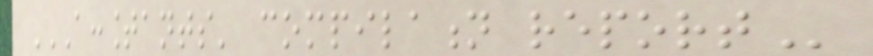ACCOUNTANTS' COMPILATION REPORT
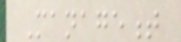Management
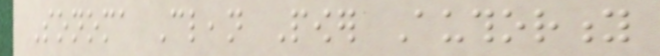Sonoma Clean Power Authority
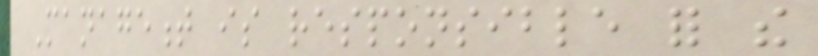Management is responsible for the
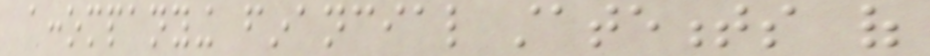accompanying financial statements of
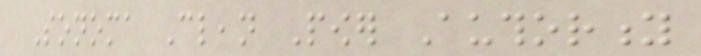Sonoma Clean Power Authority
